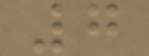7
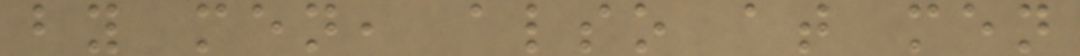by men, also at men
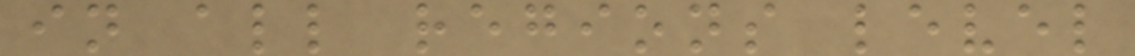in all regions level
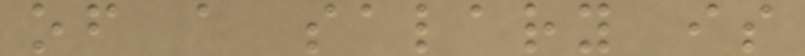of a salary is
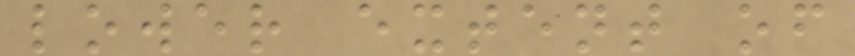lower extent of
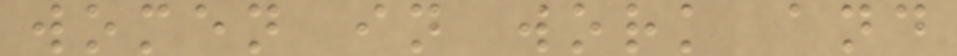women in work and
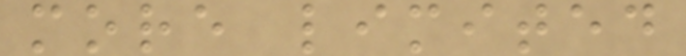more limited
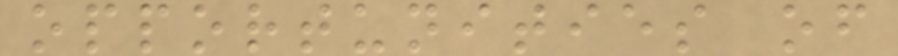opportunities of
